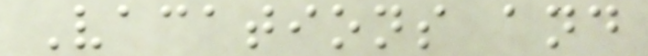Vacations and
